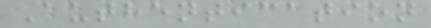Authentication
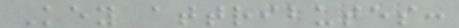Key attributes:
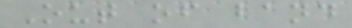Out of band
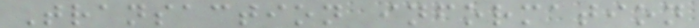Transaction information
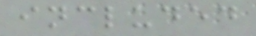included
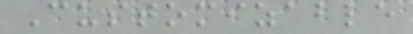Customizable
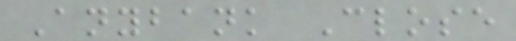Anybank Close
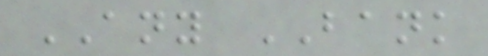ANY BANK
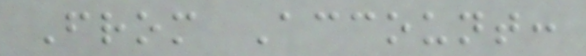From Account:
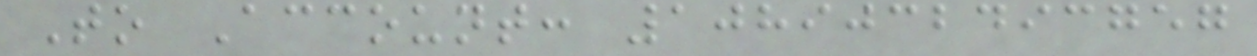To Account: 1089032493757
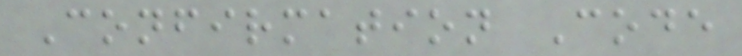Confirmation Code
